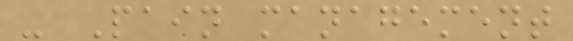- Pain management
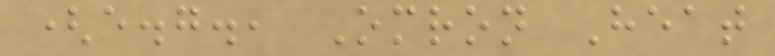(e.g., Omron Heat
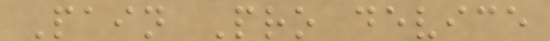Pain Pro device
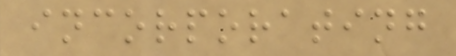incorporating
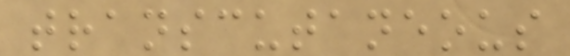transcutaneous
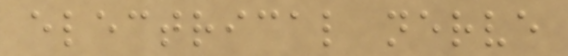electrical nerve
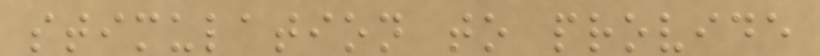stimulation to provide
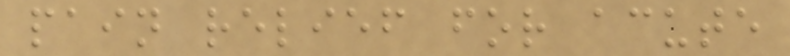pain relief for acute
